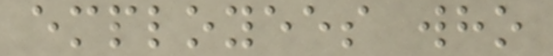employees who
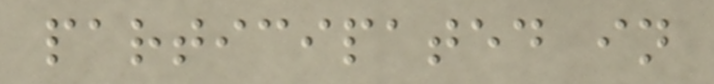participated in
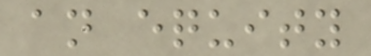an equity
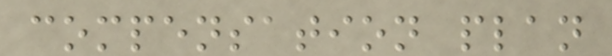compensation plan
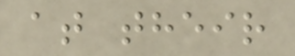at their
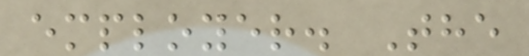employer. The
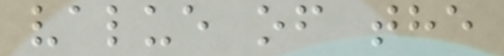value of the
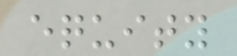equity
